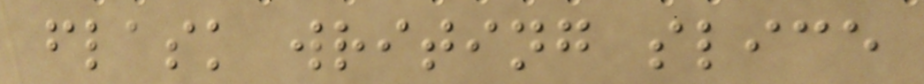flask writing slice
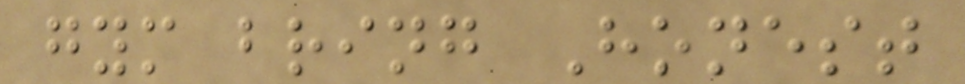gym bring Honest
